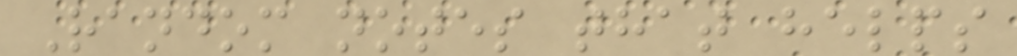Random notes that helps
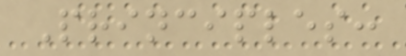Principles:
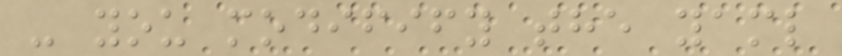- you modifify the yaml
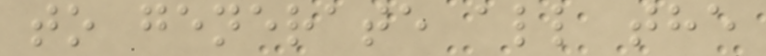to generate all the
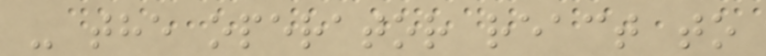- the operator react to
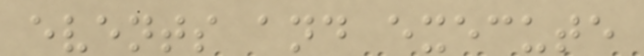events and execute
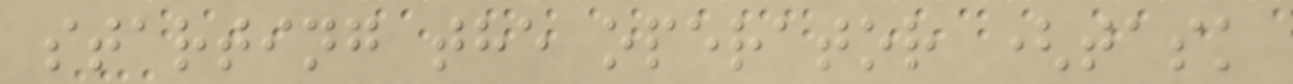starting the operator (task
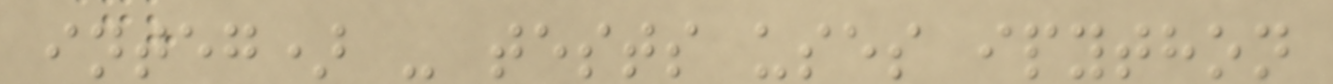integ) - tests uses ipython
